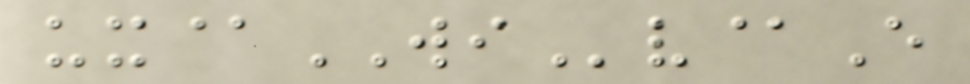ux@WIv@E
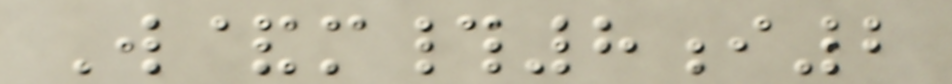W&m#8i2
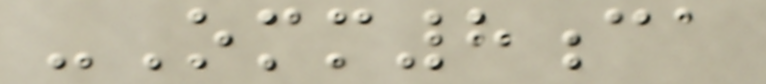-Omm8ca
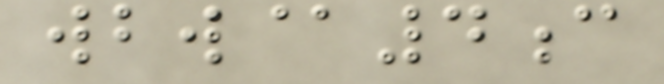wbw@4c
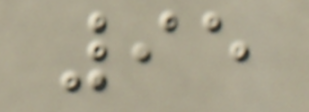95
